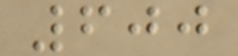600
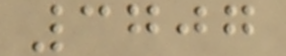3707
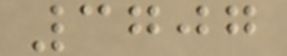3707
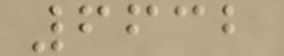6632
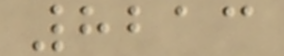8213
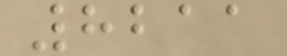8211
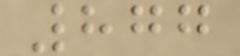877
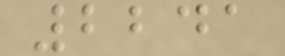2241
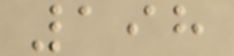198
